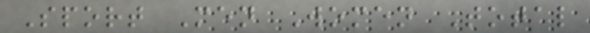Sport Men Women Total
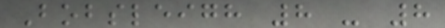Bobsleigh 8 - 8
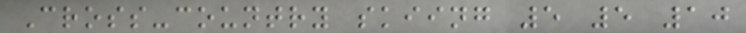Cross-country skiing 5 5 10
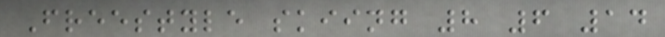Freestyle skiing 8 6 14
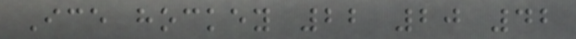Ice hockey 22 20 42
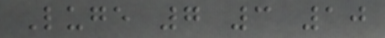Luge 7 3 10
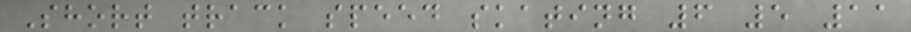Short track speed skating 6 5 11
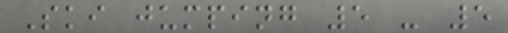Ski jumping 5 - 5
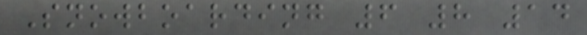Snowboarding 6 8 14
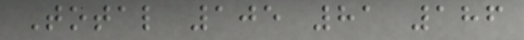Total 105 81 186
